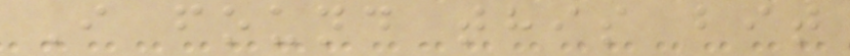I found this bit
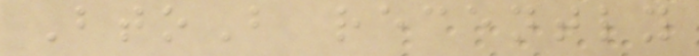BtoB recently
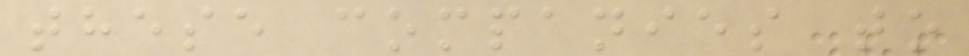these companies to
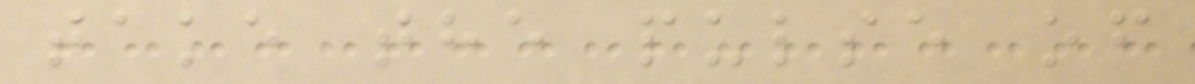take the pulse of
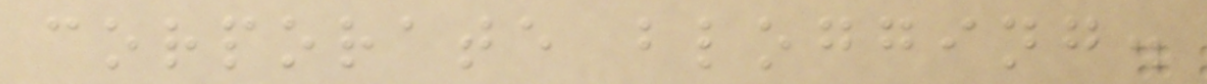corporate blogging.
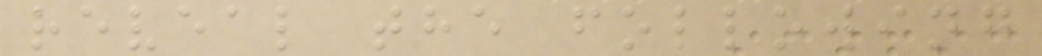reveal the following
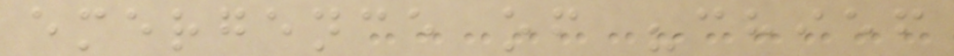emergence of "chief
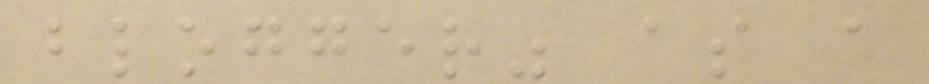blogger" as a
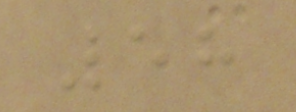58
